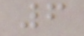6
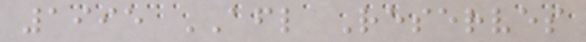1995 AFL Reserves
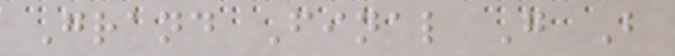Grand Final G B
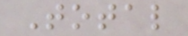Total
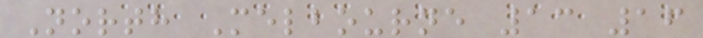North Melbourne 13 16
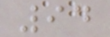94
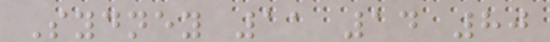Sydney 11 14 80
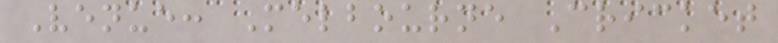Venue: Melbourne Cricket
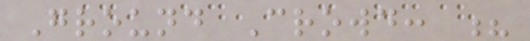Ground Crowd: ?
